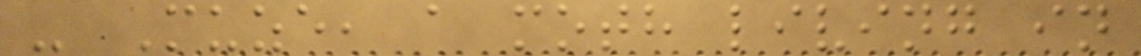- Muze, a moth living in
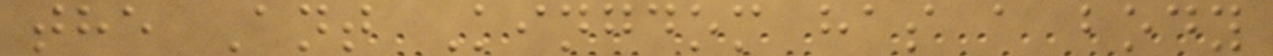the Ant Kingdom has a body
